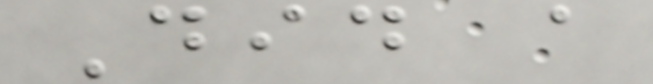Did a
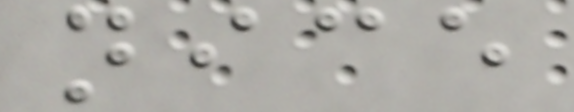nice
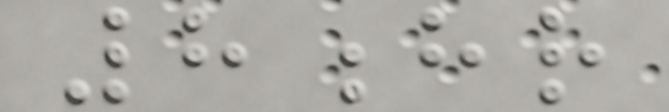8hr
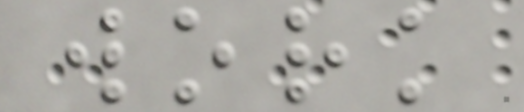work
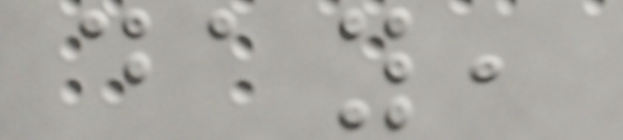day,
